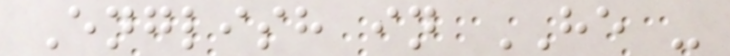English in HE -
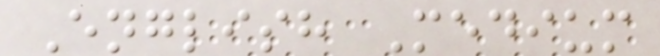English Medium
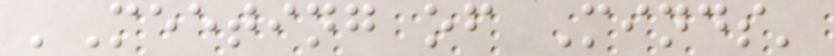'Meeting of Minds'
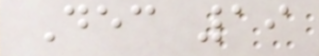Dec 19
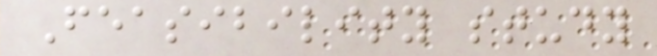Feasibility study
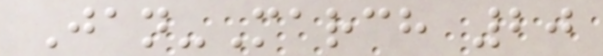Jan-March 20
